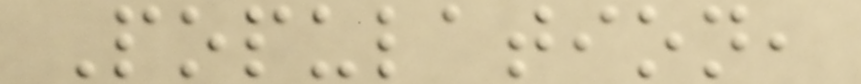Population,
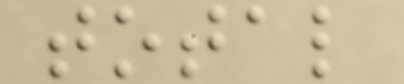total
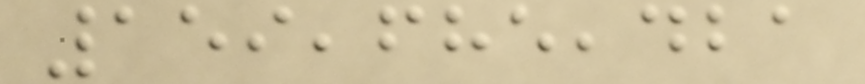159,685,421
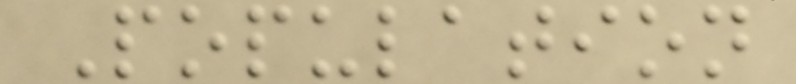Population
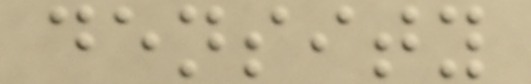density
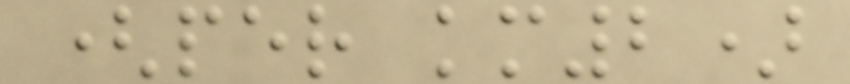(per km2)
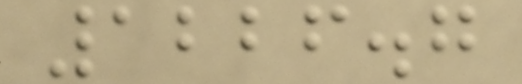1226.7
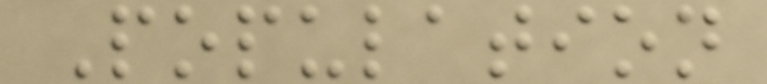Population
